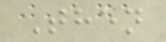Then
